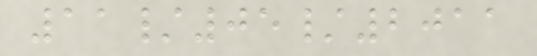11/05/2011
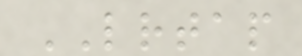LRTAP
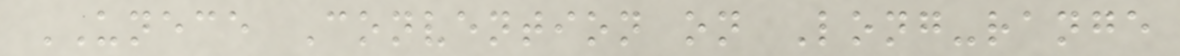UNECE Convention on Long-range
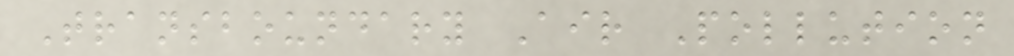Transboundary Air Pollution
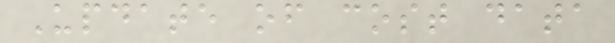Update of cost data
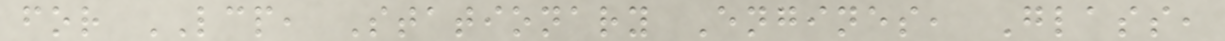for LCP, Stationary Engines, Glass,
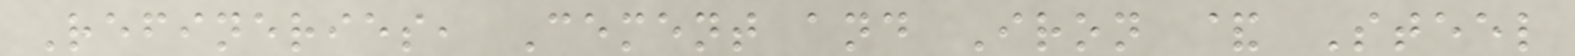Refineries, Cement and Iron & Steel
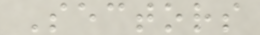Sectors
